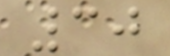30
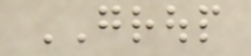GROUP
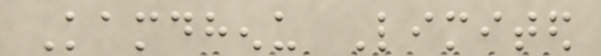Kamdhenu Limited
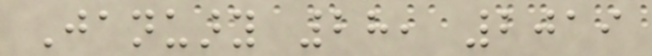January 28, 2019
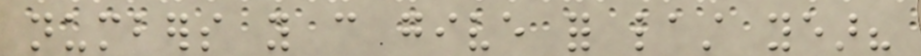numbers you can give for last year?
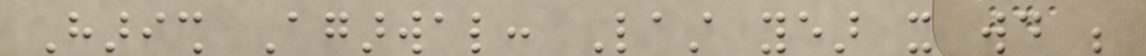Harish Agarwal: Last year it would be
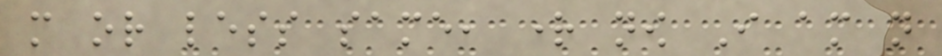more or less same, right now I am not
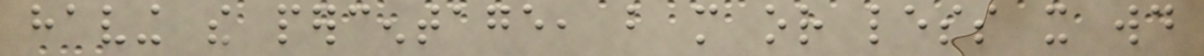having the percentage, but more or less it would
